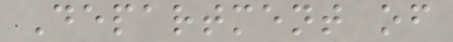Department of
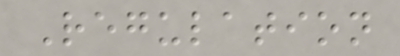Regulation
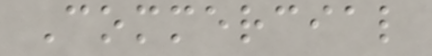Commercial
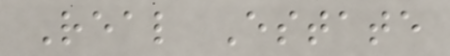Real Estate
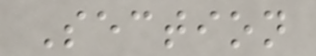Section
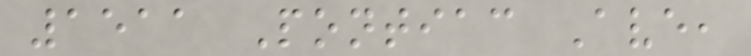1511 Pontiac Ave,
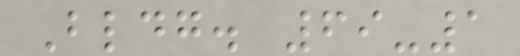Bldg. 69-1
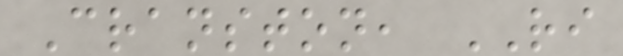Cranston, RI
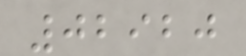02920
